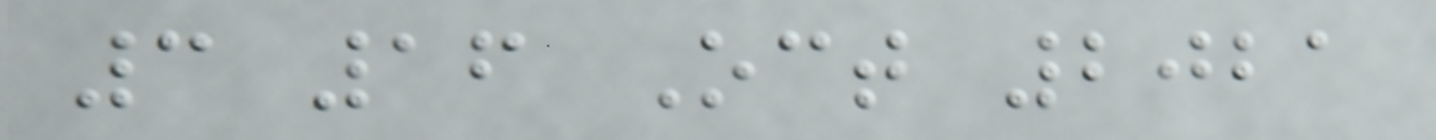3 16 Oct 2021
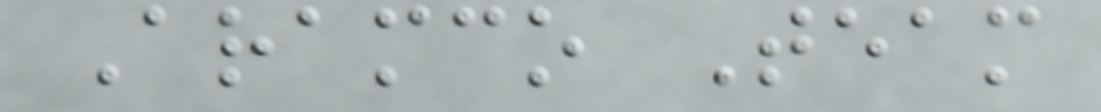Aramco Team
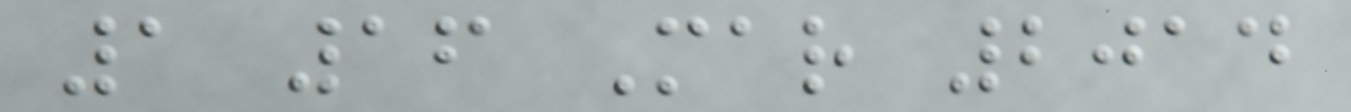1 16 Mar 2014
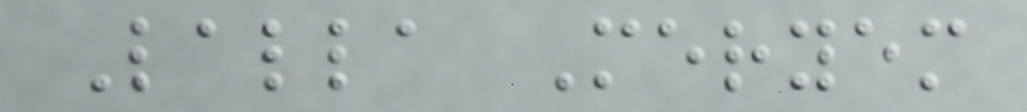Lalla Meryem
